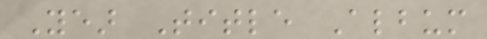Year Title Album
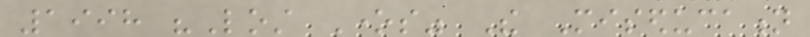1998 "Lost Ones" The Miseducation
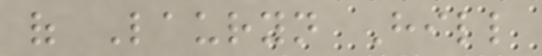of Lauryn Hill
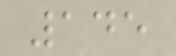145
